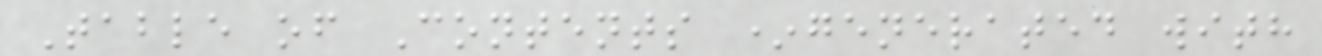Table of Contents *generated with
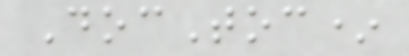DocToc*
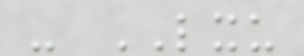- LXU
